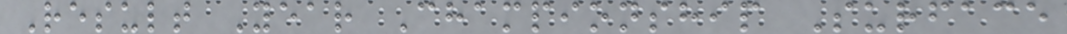Result Year Championship Surface
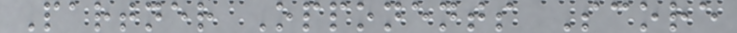Partner Opponents Score
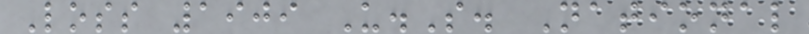Loss 1909 U.S. National
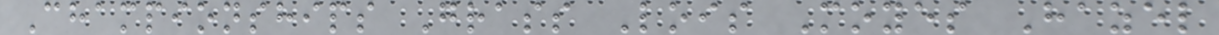Championships Grass Lois Moyes Hazel
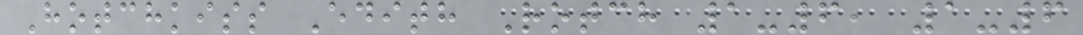Hotchkiss Edith Rotch 1-6, 1-6
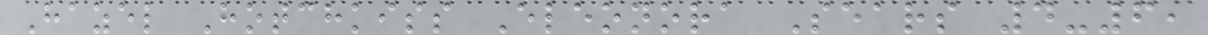Hazel Hotchkiss Eleonora Sears 4-6,
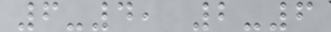6-4, 2-6
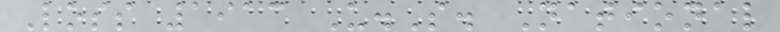Loss 1913 U.S. National
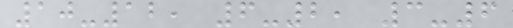10-12, 6-2, 3-6
